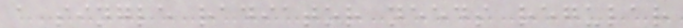a single radiator needs regular
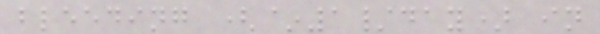bleeding (~1/day) in
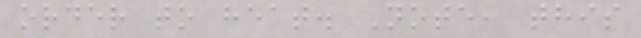order to heat. Note, this
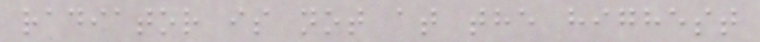radiator is not at the highest
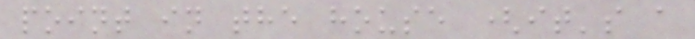point in the house (it's a
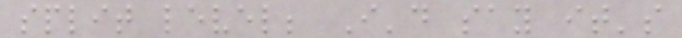split level; I'd say it's
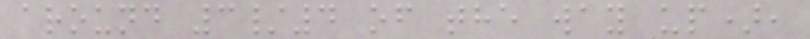around 3/4 of the way up),
